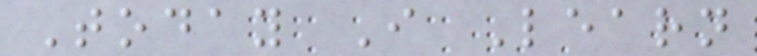Today I Learn
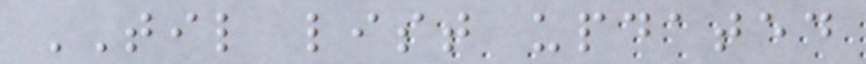TIL list updated
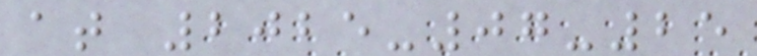at 2025-07-25
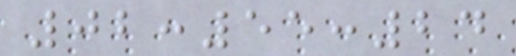02:55:24
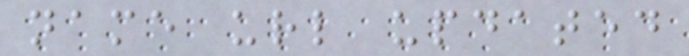name url updated
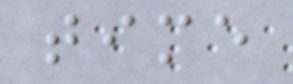time
